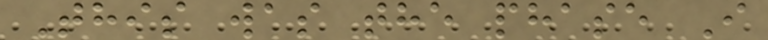This was the phase I
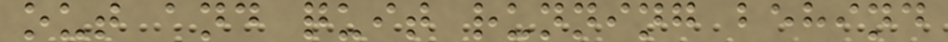out and quit running behind
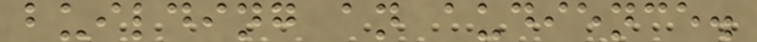building an audience.
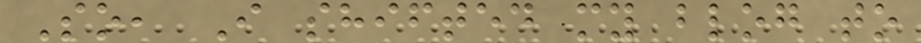So, I shifted my blog to
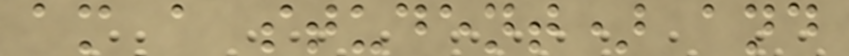am a student) and
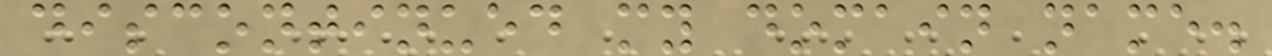discontinued my domain name.
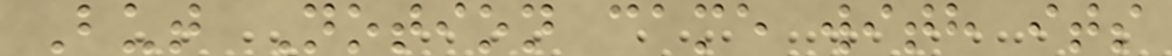But Notion came with its
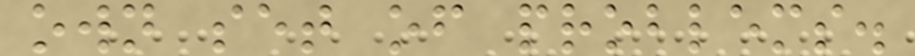own set of problems.
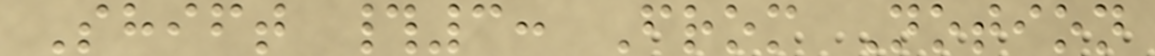Shift #3: From Notion
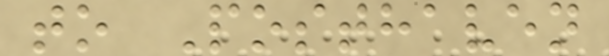to Posthaven
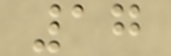17
